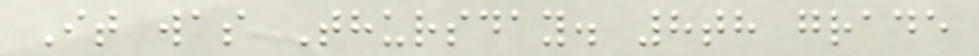It was Thursday. 8th grade
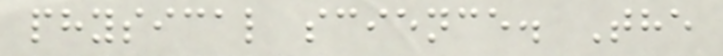physical science. The
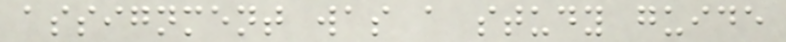assignment was a study guide
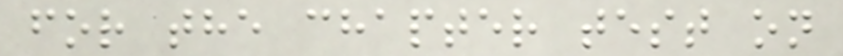for the chapter test on
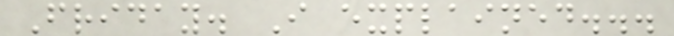Friday. I explained...
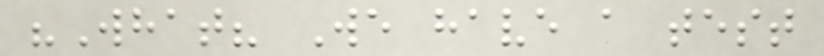"What? We have a test
